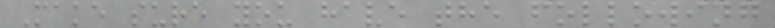Make sure you have the following
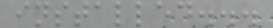installed...
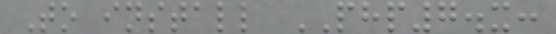To install PHP7.x:
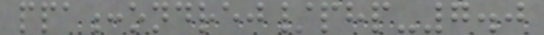ppa:ondrej/php-7.0
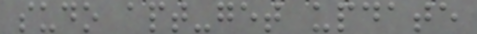sudo apt-get update
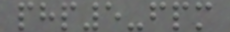php5-fpm
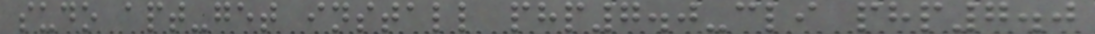sudo apt-get install php7.0-cli php7.0
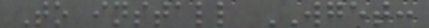To install WGET:
